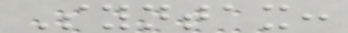Syntax:
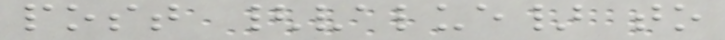post {value} to
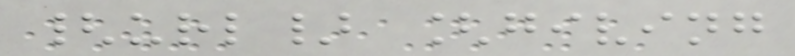{url} [giving
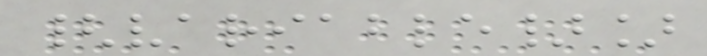{variable}]
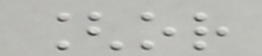[or
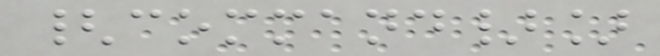{command}]
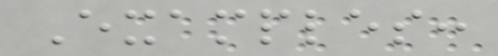Examples:
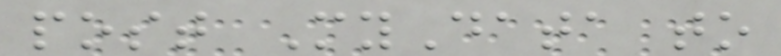post MyData to
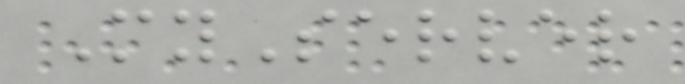MyServer
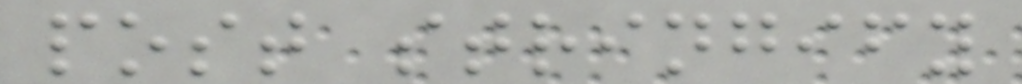post stringify
